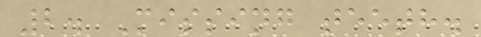2. Missing teeth.
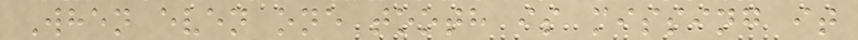When even one tooth is missing it
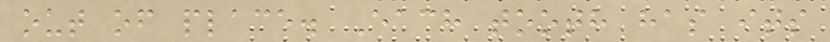out of place. Each tooth has its
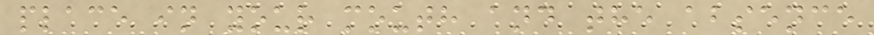place in your mouth and the absence
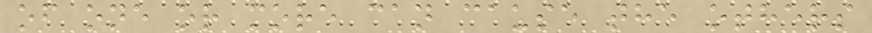of one or more can cause the others
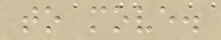to move.
